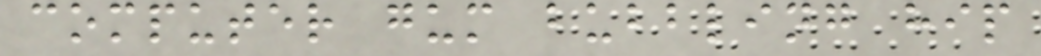computer gum bubbling hip
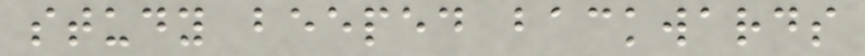study beeped backwards
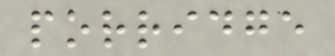porridge
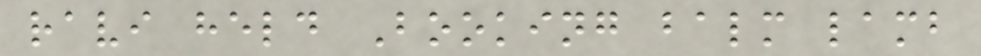ravi held Booking balm lamb
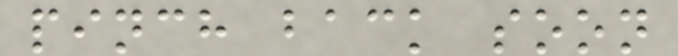pinch back soon
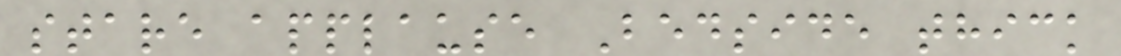stare applause Bedside thick
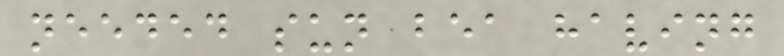needed sun bea having
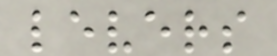levers
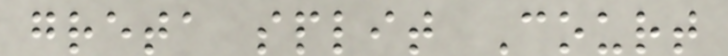greta split Court
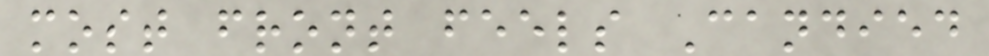most front feels Candied
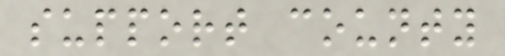support county
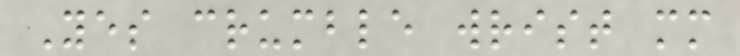Yes crumble wrist mm
